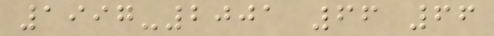1997-2001 66 66
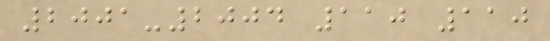2001-2004 110 110
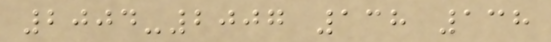2004-2007 138 138
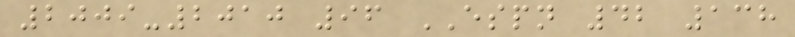2009-2010 96 ESPN 42 138
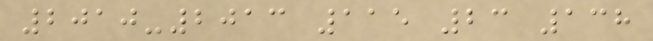2010-2013 115 23 138
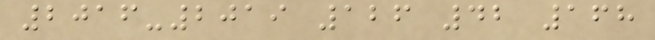2016-2019 126 42 168
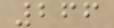266
